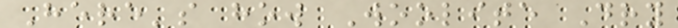Here's how Woolite Dry
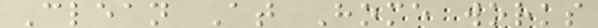Clean At Home works
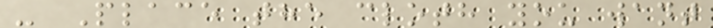- Place the cloth you want
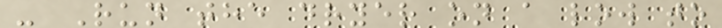- Run the dryer on a low to
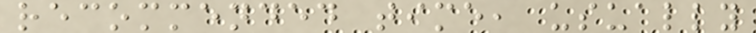recommended time, usually
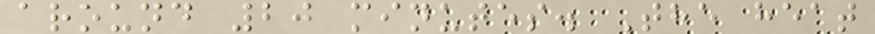around 20 minutes. The heat
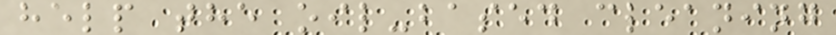help the oil-based cleaning
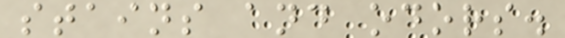stains and odors.
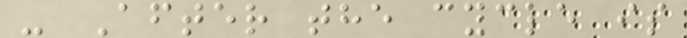- After the cycle is
